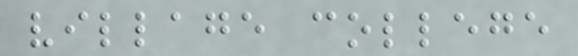village college
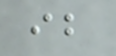ib
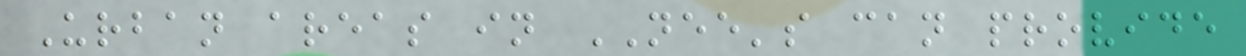Urban areas in NEE's can provide
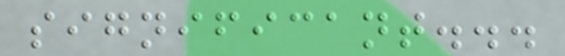significant...
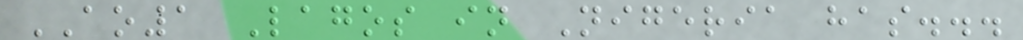AO1 Lagos in Nigeria has...
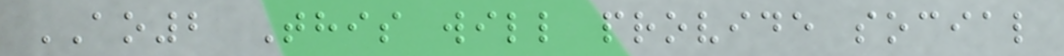AO2 This will provide social
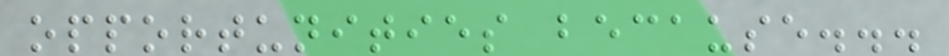opportunities because...
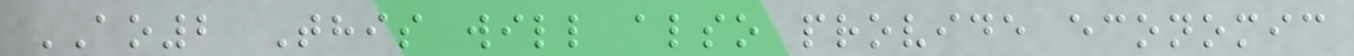AO2 This will also provide economic
